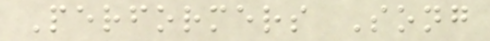Performers Song
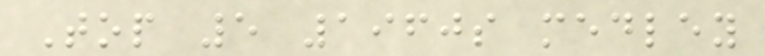Top 5 1960s medley
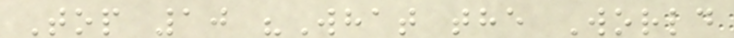Top 10 "What the World
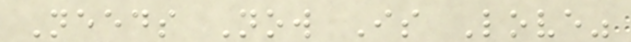Needs Now Is Love"
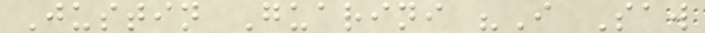Justin Guarini "I Saw
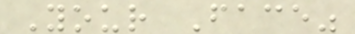Your Face"
